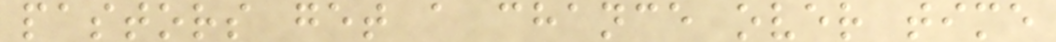pastors get a chance over time
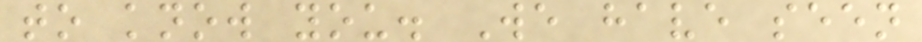to know you. We have seen
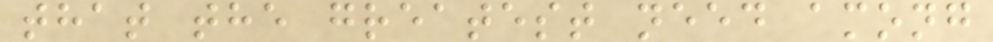that the greatest need among
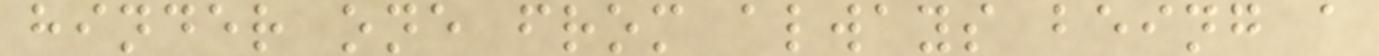hinder one from always being a
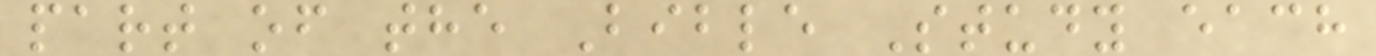part of the Bible Study each
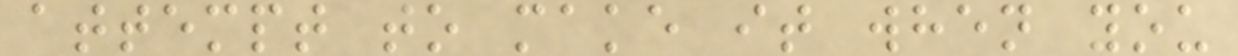attempt to make it when you
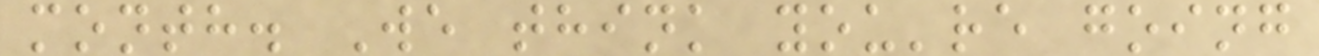month. We think you're going
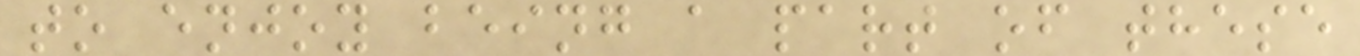to enjoy being a part of these
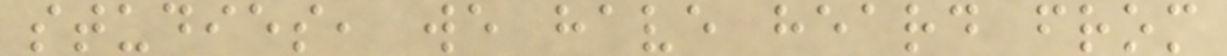studies, we have heard from
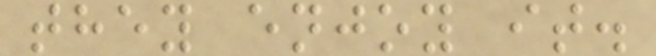they enjoy it.
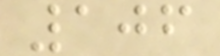106
